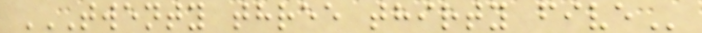TWENTY THREE THIRTY FIVE
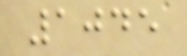1045
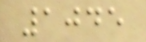1045
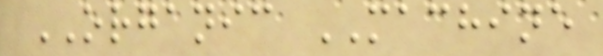ORGANIC MACHINE
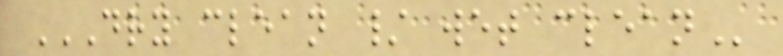DRY CLEAN / WET CLEAN
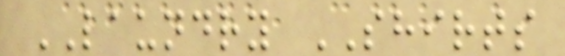LAUNDRY SHIRTS
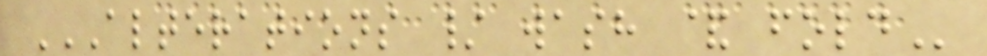ALTERATIONS / WASH & FOLD
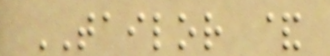TAILOR &
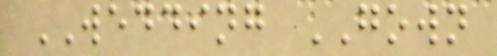WEDDING GOWN
